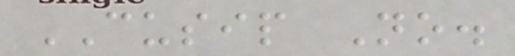CUSIP No.
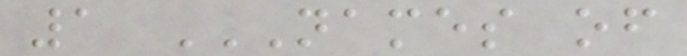1 NAMES OF
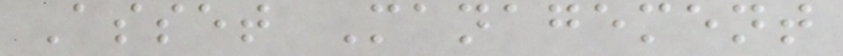Asset Management
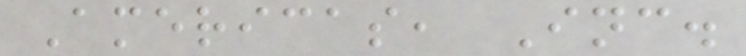Americas, Inc.
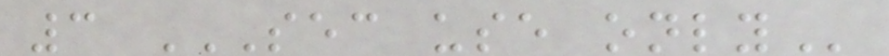3 SEC USE ONLY
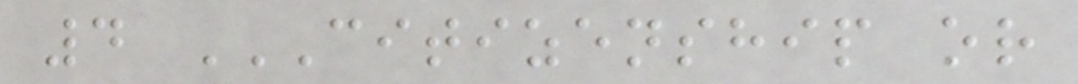4 CITIZENSHIP OR
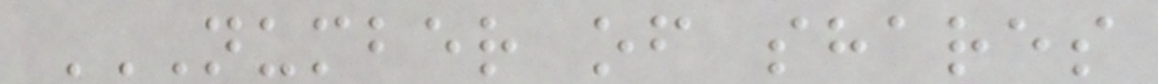NUMBER OF SHARES
